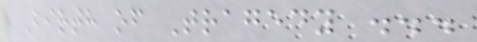Birth of Tragedy ...
